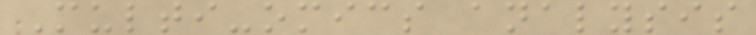Multi-omics analysis
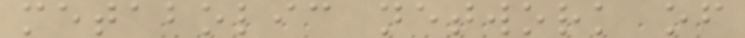metabolic network of
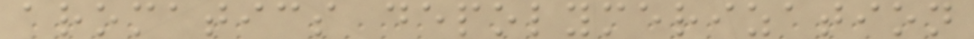aromatics depolymerization
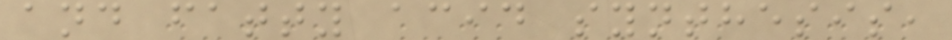and fatty acid synthesis,
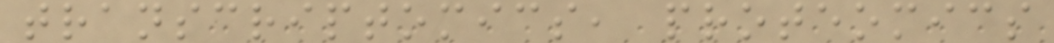transcriptomics, proteomics
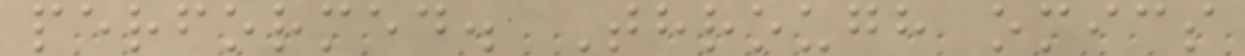performed. Through omics
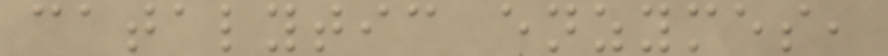catalytic enzymes,
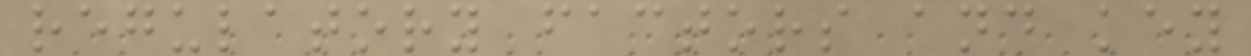regulatory factors and key
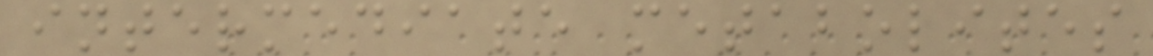intermediate metabolites
